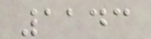1143
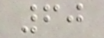60
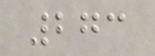273
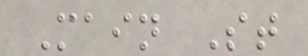Main St
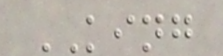KING
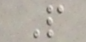P
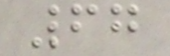67
